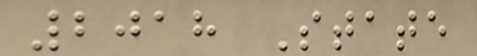2018 State
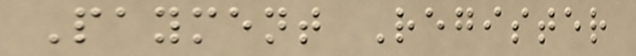Payment Register
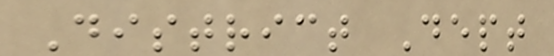District Dept
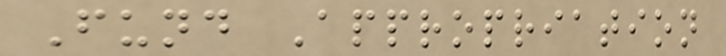Fund Appropriation
